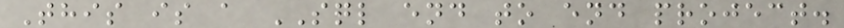This is a SQL end to end project.
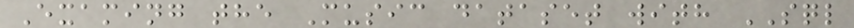Examing the Music dataset with SQL
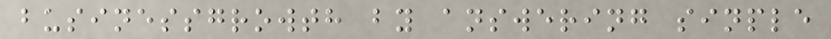businessgrowth by answering sinple
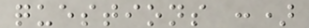questions :)
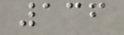136
